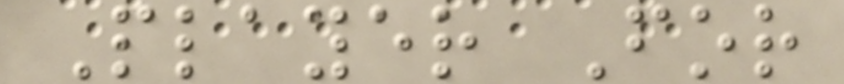Player For
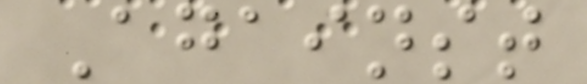Against
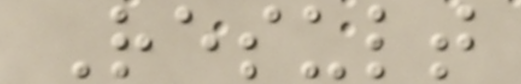Result
